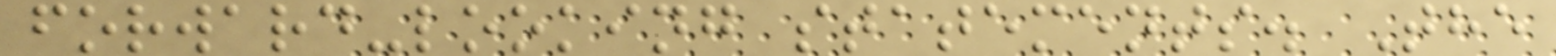forward-looking statements. The
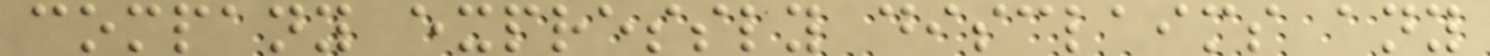company expressly disclaims any
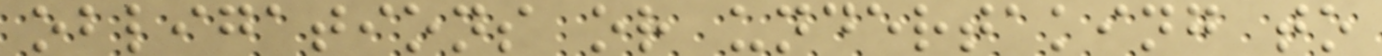obligations or undertaking to
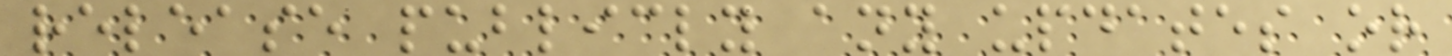release publicly any updates or
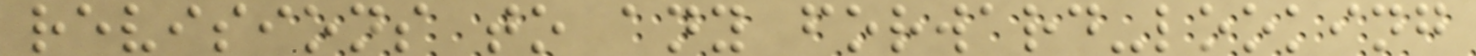revisions to any forward-looking
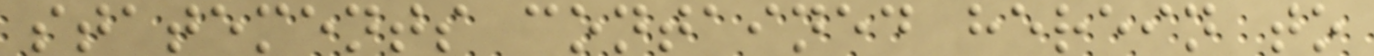statements contained herein to
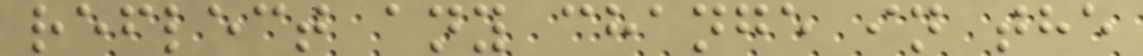reflect any change in the
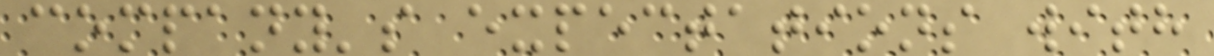company's expectations with
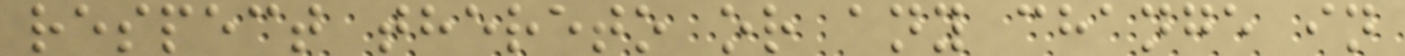respect thereto or any change in
